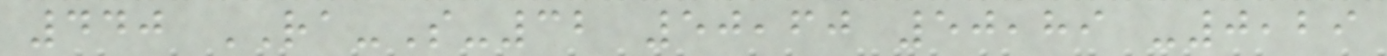440 RA-S-32 50,60 50,89 -0,29
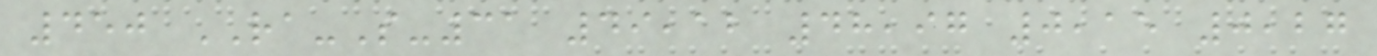450 RA-S-31 49,12 48,97 0,15 0,27
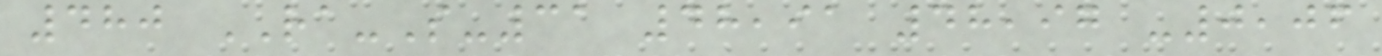480 RA-S-31 48,91 48,97 -0,06
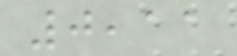0,11
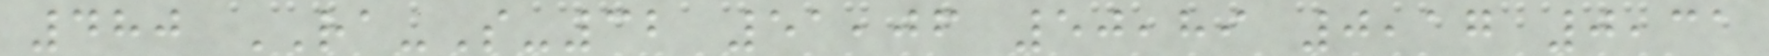480 RA-S-32 51,06 50,89 0,17 0,31
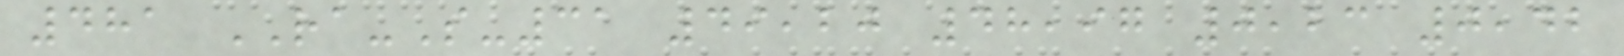481 RA-S-31 49,20 48,97 0,23 0,42
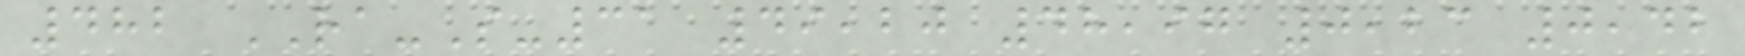482 RA-S-31 49,20 48,97 0,23 0,42
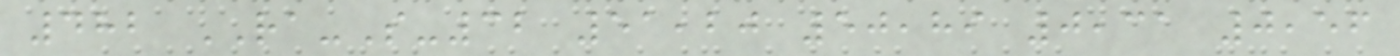482 RA-S-32 51,20 50,89 0,31 0,56
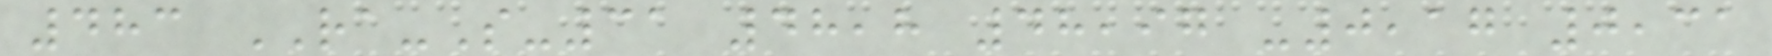483 RA-S-31 48,8 48,97 -0,17 0,31
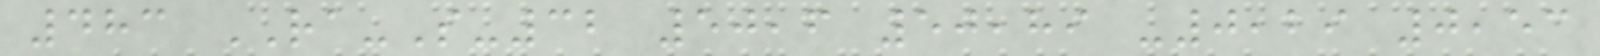483 RA-S-32 50,6 50,89 -0,29 0,53
